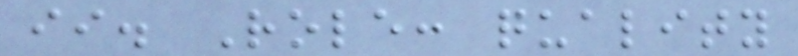ii. Role: quality
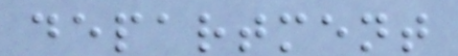department
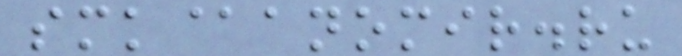smk@anomir.ru
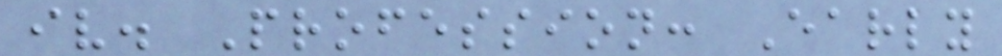iv. Profession: Early
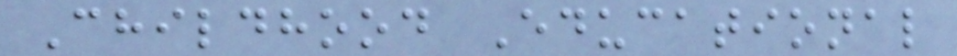Childhood Educational
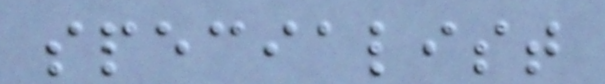specialist
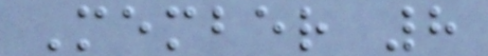Member 8
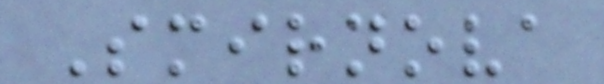Smirnova
